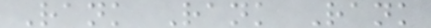Rank Rank Rank
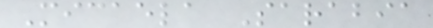Micaela Sarabia
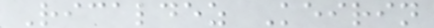Ricaldez Keirin
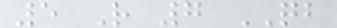5 R 7 QB
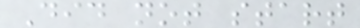Did not start
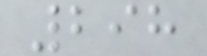298
